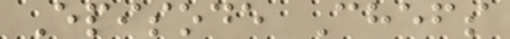Episode Chefs
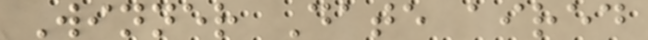Winner Date aired
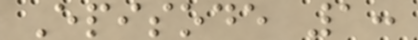Episode 1:
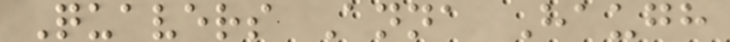Quavers Anna Haugh
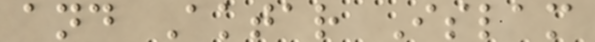and Aktar Islam
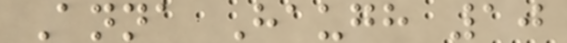Anna Haugh 10
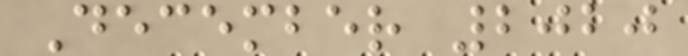December 2020
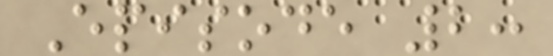Episode 2:
